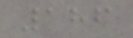186
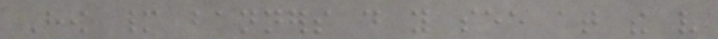How many banners do you see at the very
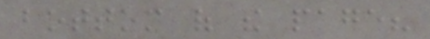bottom of the page?
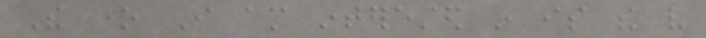The one I am interested in is the very
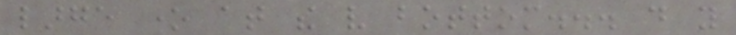large one at the very bottom... do you
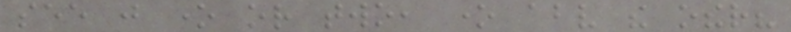see just one or two, one above the other?
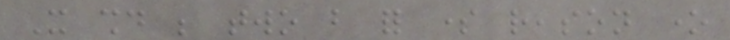It should be two but for some reason one
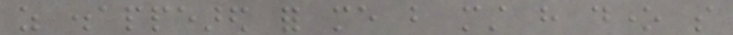as disappeared for me but must have done so
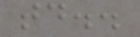today..
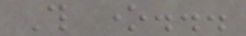This one...
